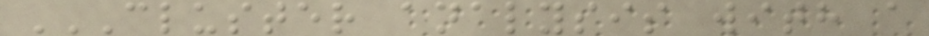CLUSTER ANALYSIS WITH A
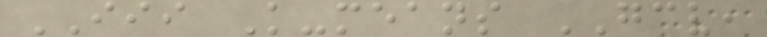III K-means GCV,
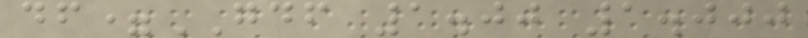df=GDF 1.00 1.000
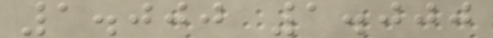1.000 1.000
